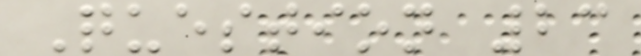Question 23
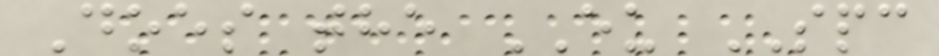Does the EU SPC
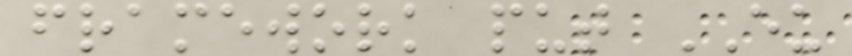framework put EU
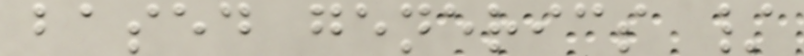based generics /
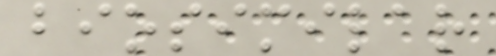biosimilar
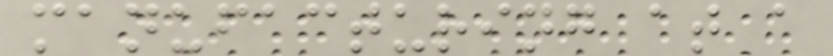manufacturing at a
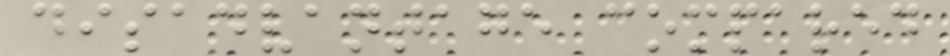disadvantage compared
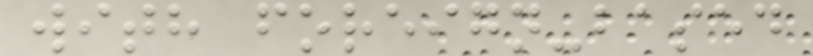with foreign-based
